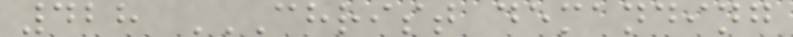428 CHRIST DEMANDING
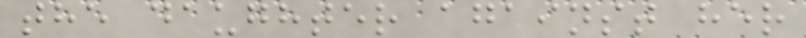the daughter against her
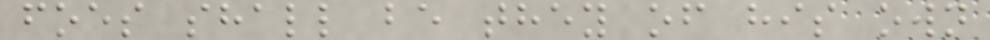foes shall be they of his own
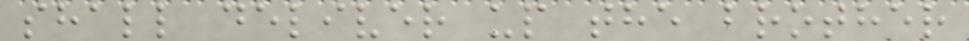shall deliver up the brother
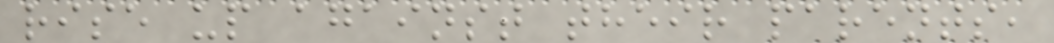rise up against their parents,
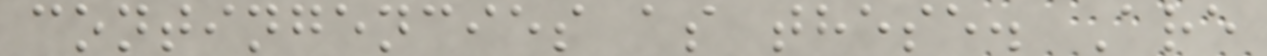contingencies as these. Are
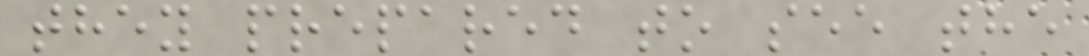they prepared to see the
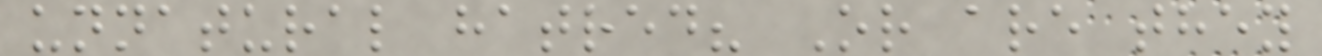unnatural hatred? Or are they
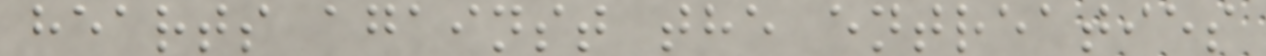hearts against the entreaties
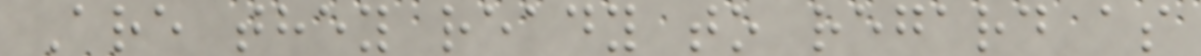Are they ready to regard as
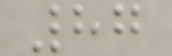87
